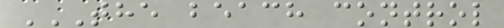THE BEACH CONTROL
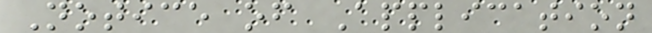Notice of Application
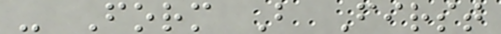- Form B First
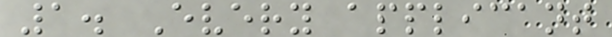1. Every applicant
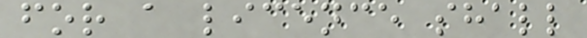for a licence shall
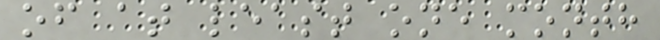of at least one month
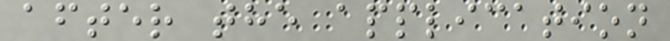after the application
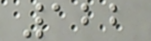122
